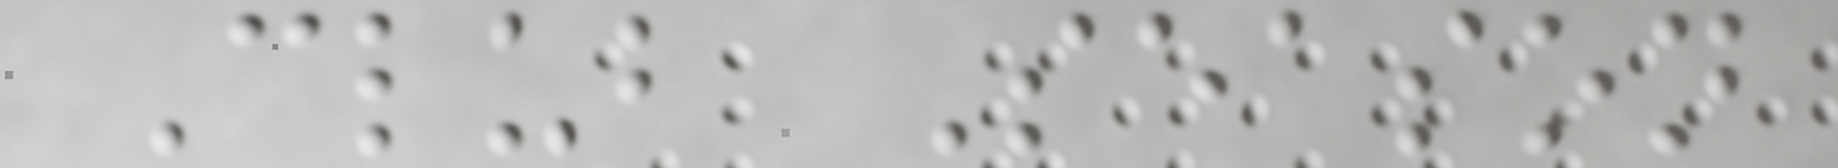Club Season
